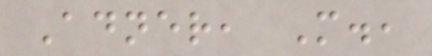Adner, M.,
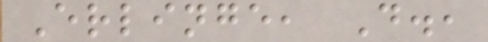Erlinge, D.,
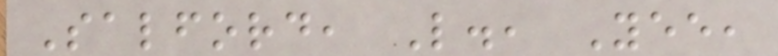Salford, L., Yee,
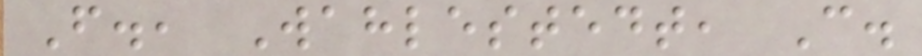F., Wahlestedt, C.
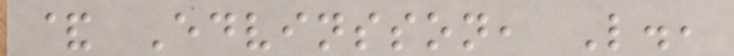& Edvinsson, L.,
